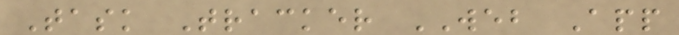Task Tracker WEB App
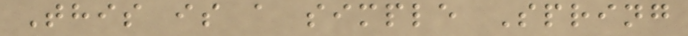This is a simple Spring
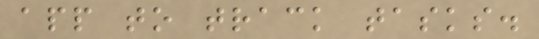app to track tasks.
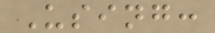Using:
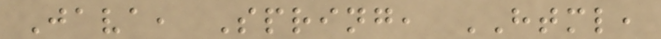Java, Spring, HTML,
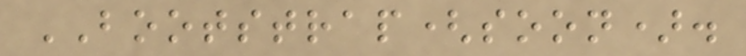BOOTSTRAP(soon).
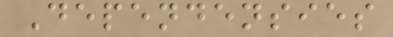Dependensies
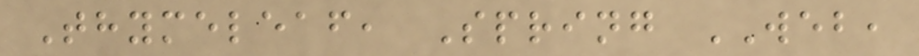Thymeleaf, Spring WEB,
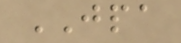JPA
